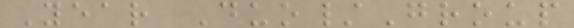Year Duo/Group
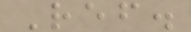Ref.
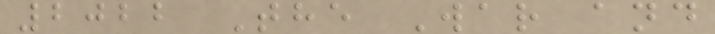2022 The War and
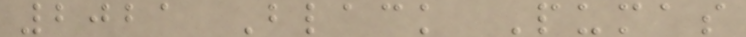2021 Black Pumas
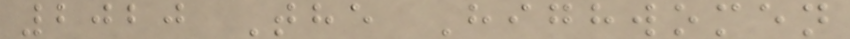2020 The Highwomen
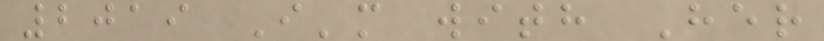2019 I'm with Her
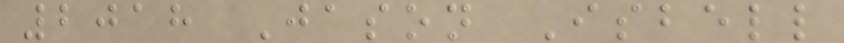2018 Jason Isbell
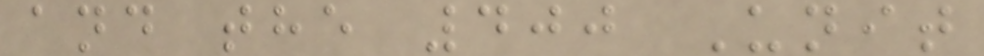and the 400 Unit
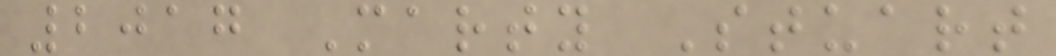2017 Marty Stuart
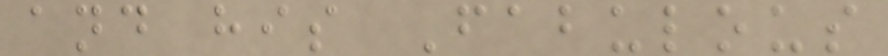and his Fabulous
